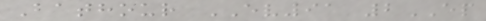Bathour EV91 2EP
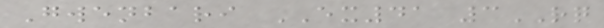Gwenbari EX41 3RQ
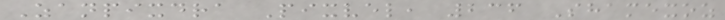Zanpixdra Pixvel, 236 Shamexoz
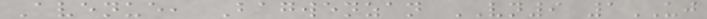Avenue, Bagwenzan VN9 1UJ
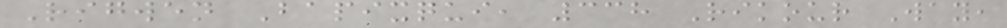Rigwen Bapixqui, 338 Rikour Way,
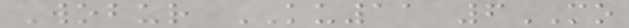Wobur KU11 6MO
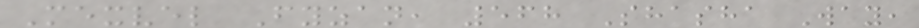Mexvel Fyzan, 568 Shasha Way,
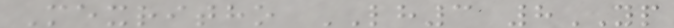Mexritho LH3 8YP
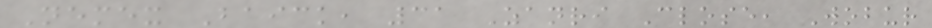Nemex Baick, 31 Zanri Close, Wobur
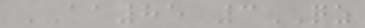AA85 3QZ
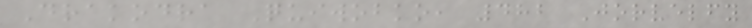Drakodra Quiwobko, 482 Jorvelfy
